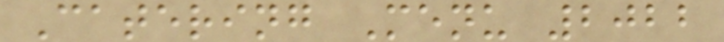Catering Menu 2022
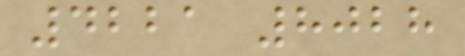4221 8028
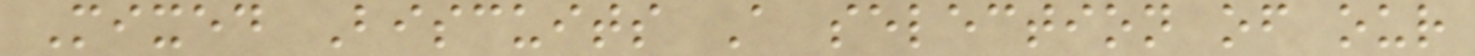Mixed Biscuits A selection of our
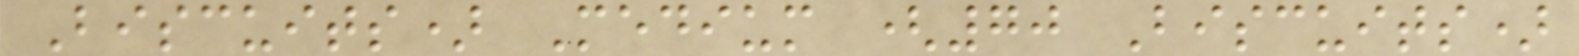Biscuits) Medium (70 Biscuits)
